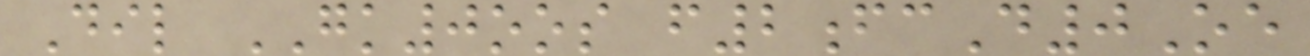Dil GK0oos f2fcD0Oe
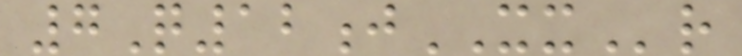7Q12jXXr
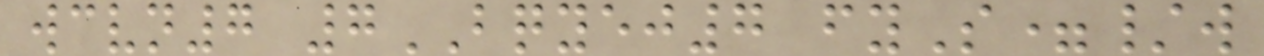wcvn7 7BQYEJ7 fyS=/w
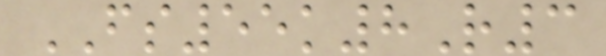FS55k8R3
